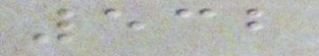532
